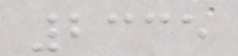2335
